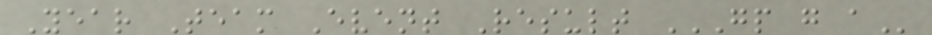Year Team Event Result GP G A
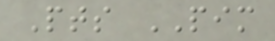Pts PIM
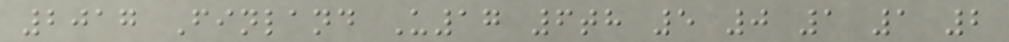2017 Finland U17 6th 5 0 1 1 2
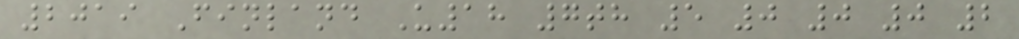2019 Finland U18 7th 5 0 0 0 2
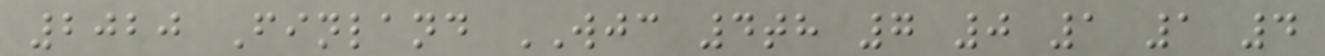2020 Finland WJC 4th 7 0 1 1 4
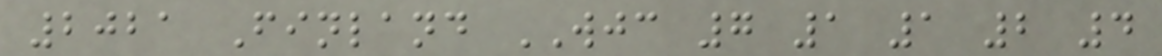2021 Finland WJC 7 1 1 2 4
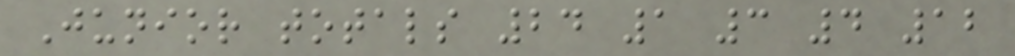Junior totals 24 1 3 4 12
